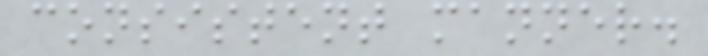consistent manner.
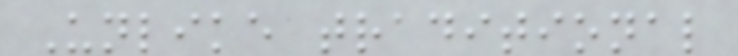Unlike traditional
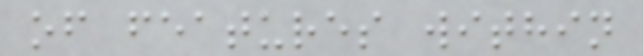of features within
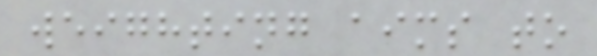weighting aims to
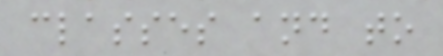classes and to
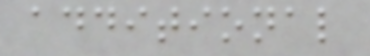additional
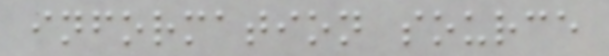information source
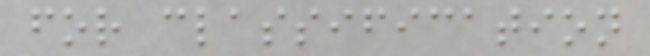for classification
